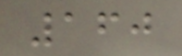160
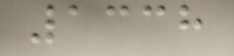1338
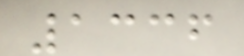1336
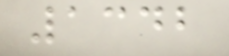1342
